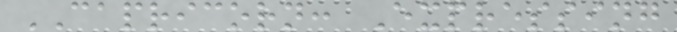CAPRICORN: Expressing
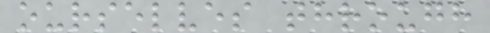ourselves through
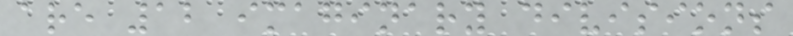are 12 imaginary divisions
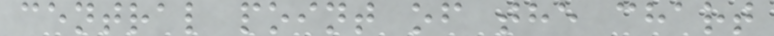central point of the chart
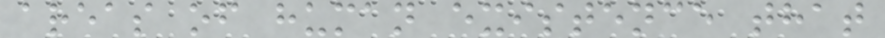areas of human existence that
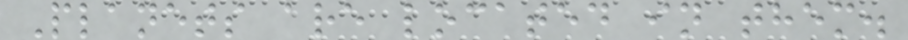Planets are located in them.
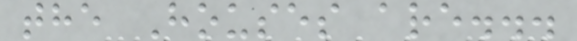the Houses are...
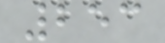253
